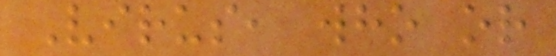Virus, who or
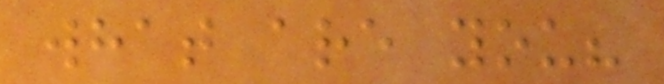what are you?
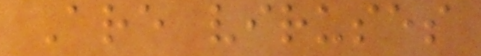Are viruses
